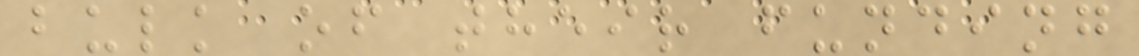bulk of their funding
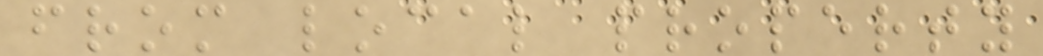from local property
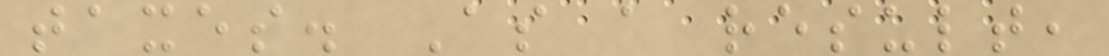taxes. As a result,
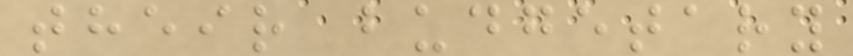their budgetary
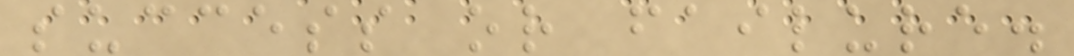success or failure.
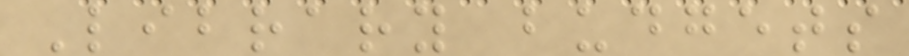Library budgets
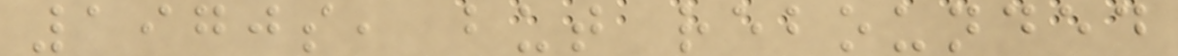1970s, but rebounded
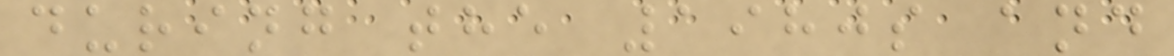during the 1980s and
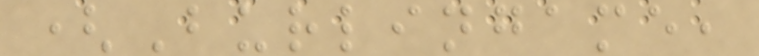(Burlingame,
